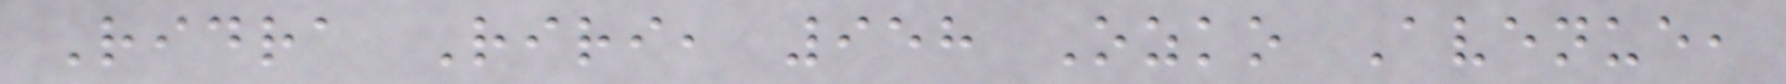Ridra Riri, 958 Ozko Avenue,
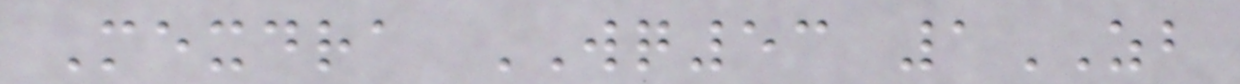Mexdra WQ53 1ZB
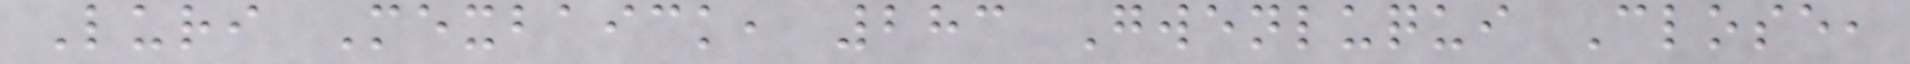Luri Mexbaick, 283 Gwenluqui Close,
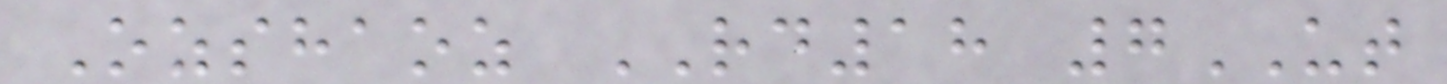Ozshaoz RD18 7UT
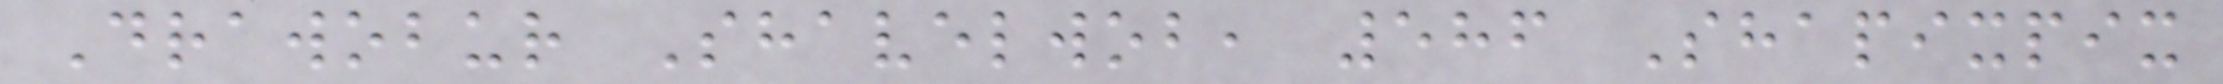Drawobur Shavelwob, 586 Shapixpix
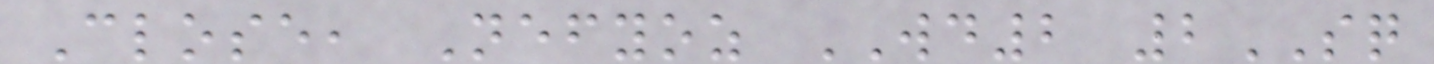Close, Nefyoz WD2 2SQ
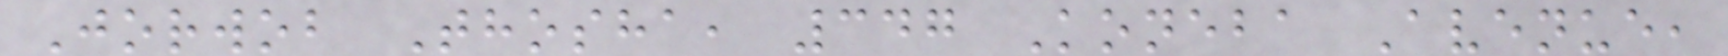Jorwob Thosha, 347 Koneba Avenue,
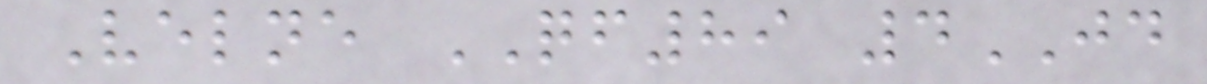Velne QF89 4JD
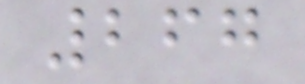267
